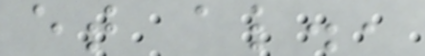et al.,
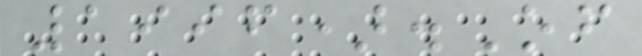1996).Of
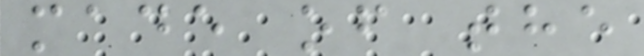made of the
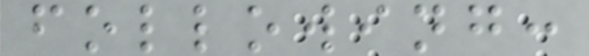following:
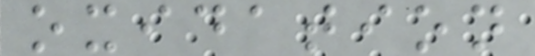oxidation
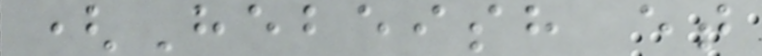(Hebeish et
